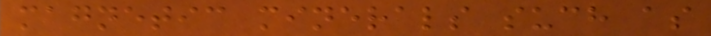magnetic minerals such as
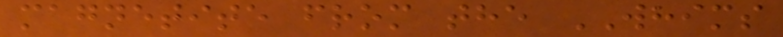magnetite from the WHIMS
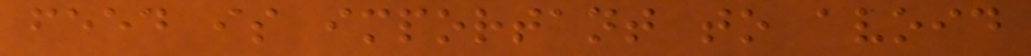feed is important to avoid
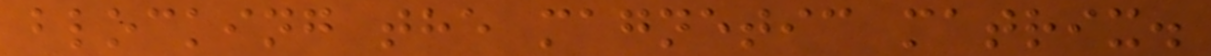blocking the magnetic matrix.
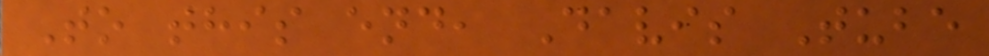To this end, Davis Tube
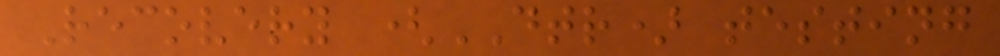Recovery (DTR) testing
